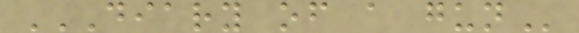DIARY OF A GUN
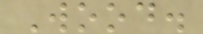Wood.
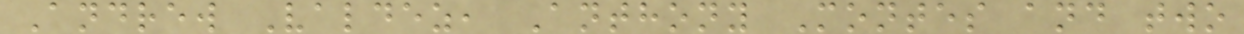Andrew Valdez, Anthony Montes and two
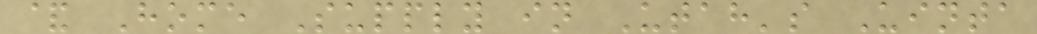& Home Supply in Utah's Uinta
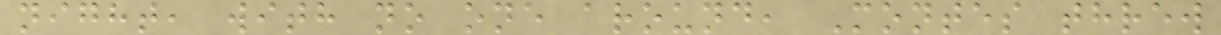night, with no one around, Montes threw
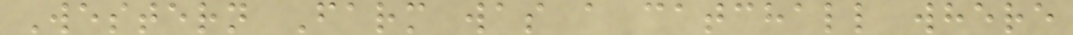Western Farm was a catchall where
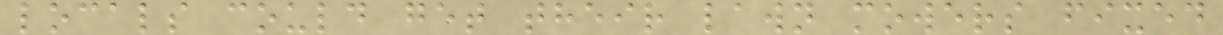locals could get their lawn mowers fixed
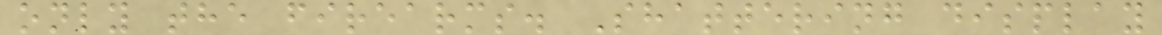only the firearms. Shattering display
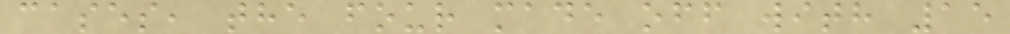cases, the four made off with 15
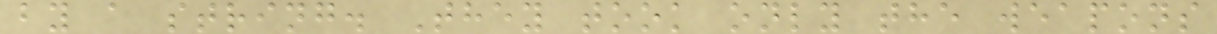by a string. They took only the weapons
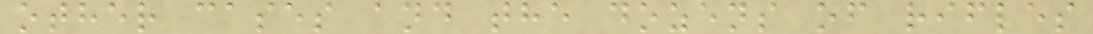other cases and the dozens of rifles
